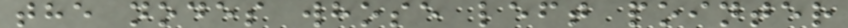the nodes whose left pointer
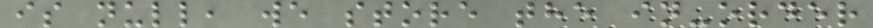is null, we store the in-order
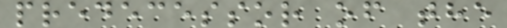predecessor of the
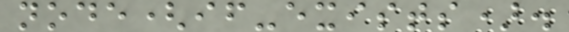node(if-exists).
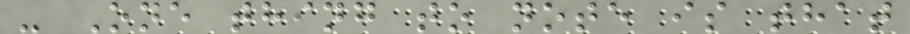- One thing to note is that
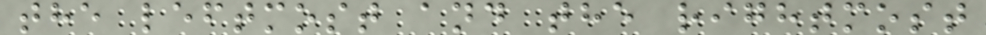the leftmost and the rightmost
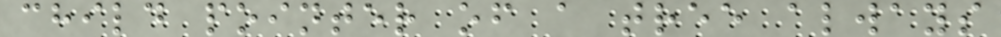child pointer of a tree always
